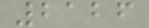2126
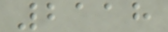2118
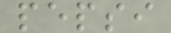pepsi
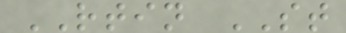RTIN ST
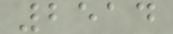2514
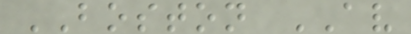BOSTON AV
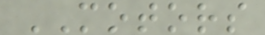MOTORS
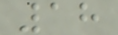18
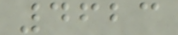4623
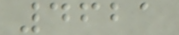4621
